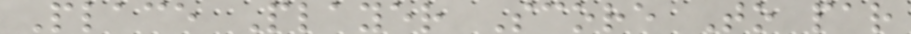Place Player Score To par
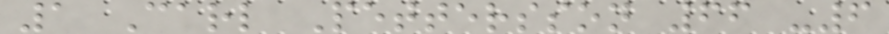1 Carl Pettersson 66 -6
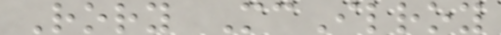Rory McIlroy
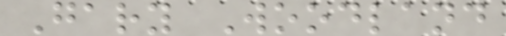Gary Woodland
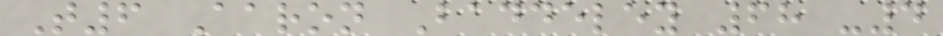T6 Aaron Baddeley 68 -4
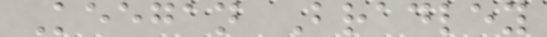Keegan Bradley
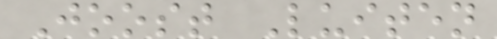Joost Luiten
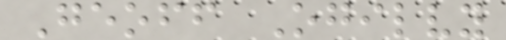Geoff Ogilvy
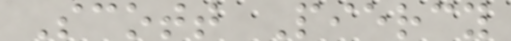Scott Piercy
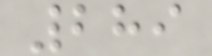289
